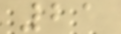21
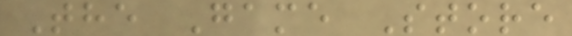The Game Store
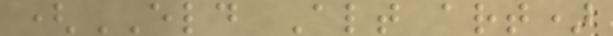(ELD Alt art)
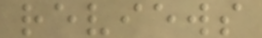reviews
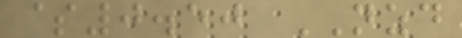$0.50 NZD
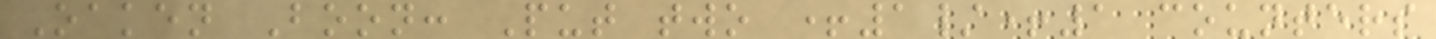Oaken Boon: Put two +1/+1 counters
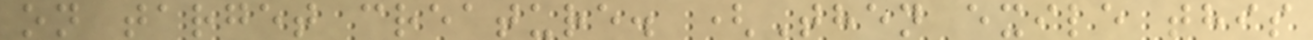on target creature. (Then exile this
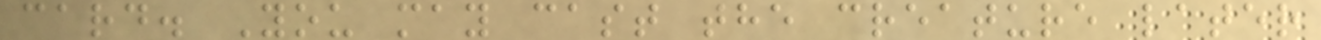card. You may cast the creature later
